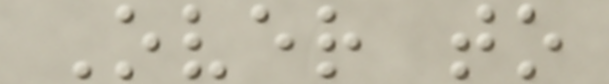Over to
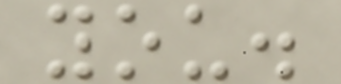you.
